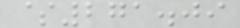$271.09
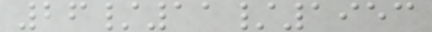26/11/1953
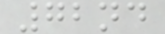72nd
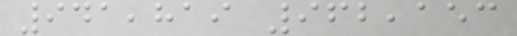941,819 962,153
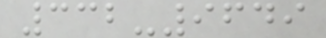332-9649
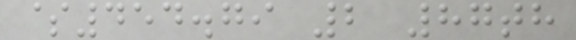$454.79 2 87th
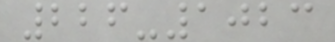226-1023
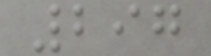297
